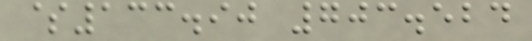$133.90 703.524
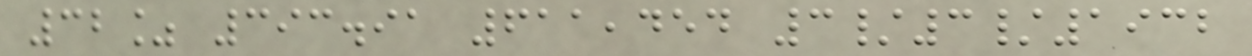32% 393.91 611,454 3/3/1932
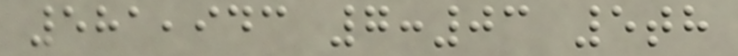581,943 7:03 5th
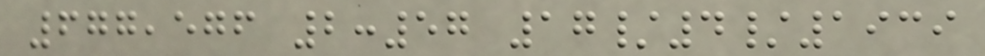677,576 2:57 17/4/1939
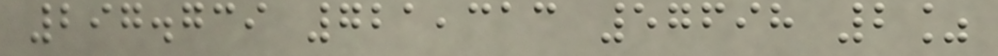297.739 721,313 57698 2%
